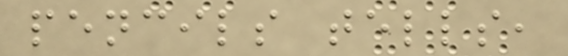pencils tells,
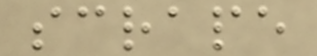scrape
